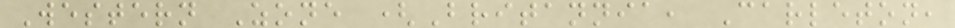Western Zone (Britannia, Carleton,
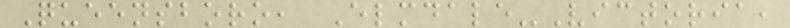Queensboro, Elmdale-Victoria,
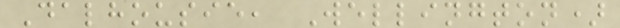Dalhousie, Wellington)
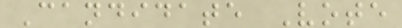Candidate Vote
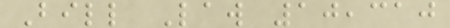Bill Law 10,310
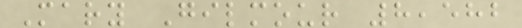Mary Gilmour 8,582
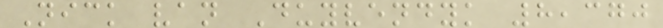Nick van Duyvendyk 8,370
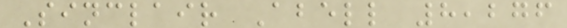Sinclair Abell 8,276
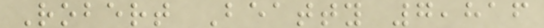Robert Beatty 7,816
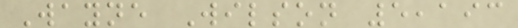Wayne Wilson 5,193
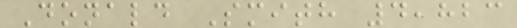Donald Smith 4,823
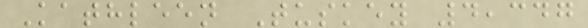Kathleen Tuskey 4,347
